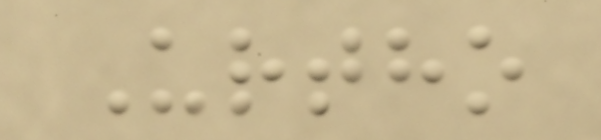Urtho
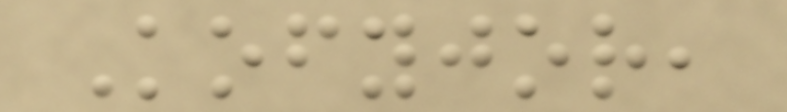Kofyjor,
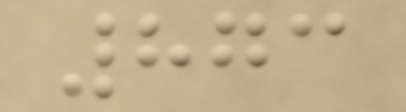873
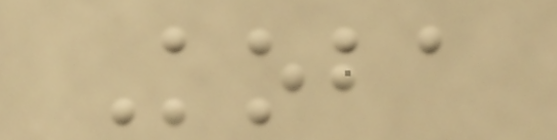Koba
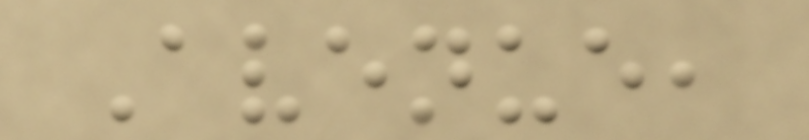Avenue,
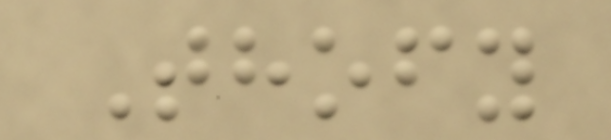Thofy
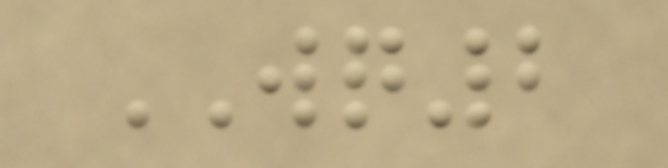WQ2
